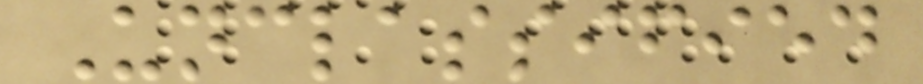Unclassified
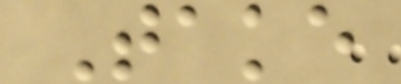Take
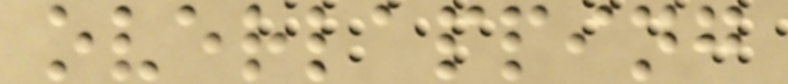overlapping
